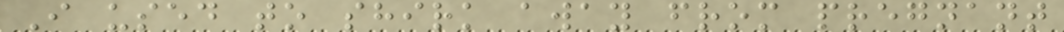I used to shirk away from pregnant
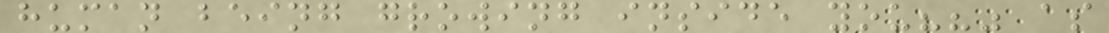human being growing inside you??" as
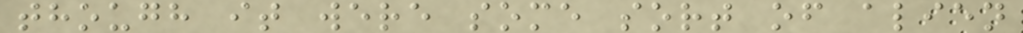though it were some sort of alien
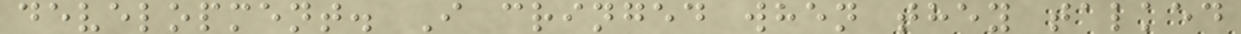development. I cringed when they talked
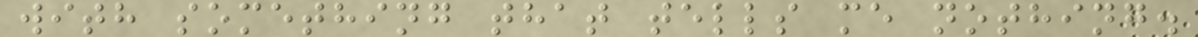with something that tells me nothing.
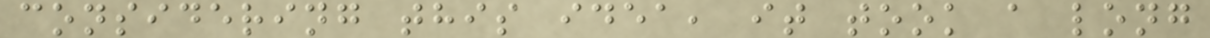considering this idea, it took a long
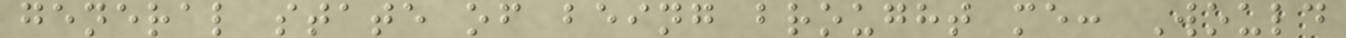general state of being brought me: Would
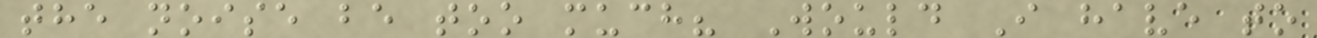the noise be too much? Would I have to
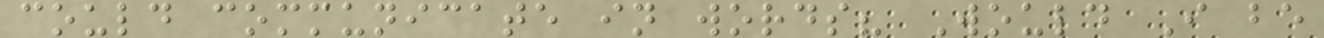could communicate in words? Would I be
